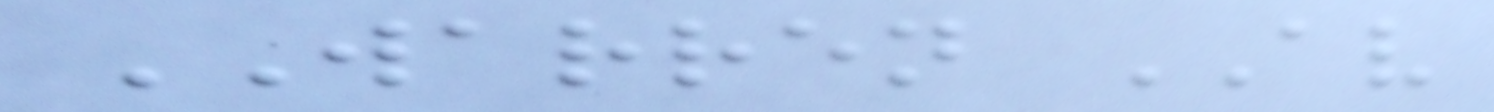WARREN AV
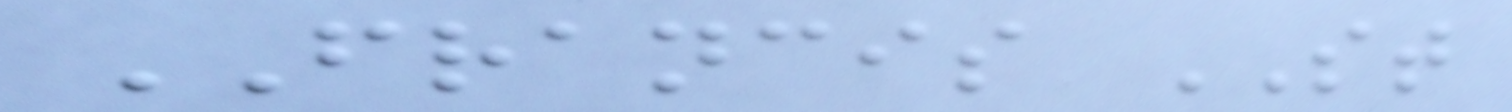FRANCIS ST
